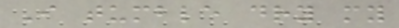I tumble dry my
